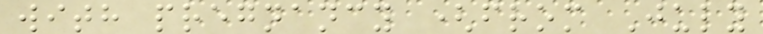with pregnancy (from July
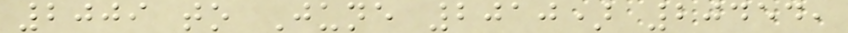2009 to June 2010) 20454,
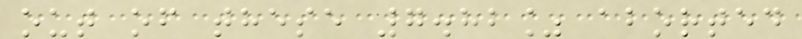out of these 7.82% aborted
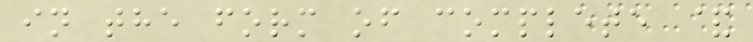in the form of complete &
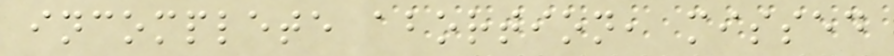incomplete abortion, missed
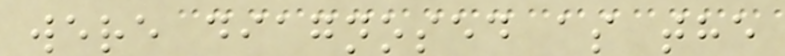were diagnosed as the
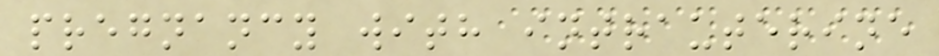pregnancy with intrauterine
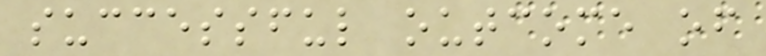successful outcome of
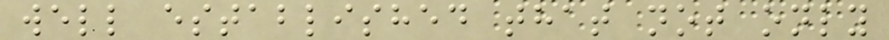well established that not only
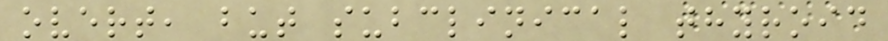overt, but subclinical thyroid
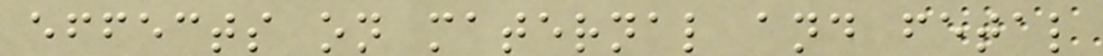effects on maternal and fetal
